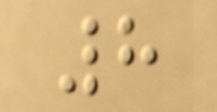8
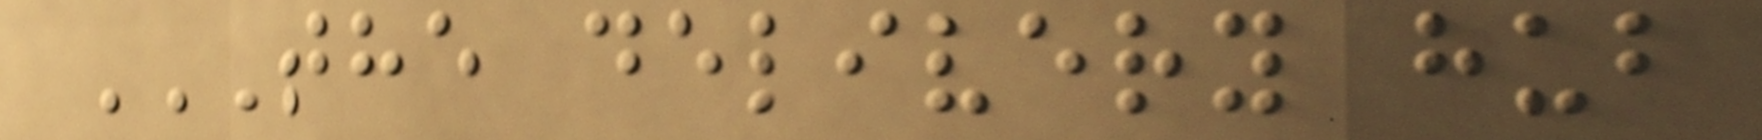THE DELIVERY HUB
